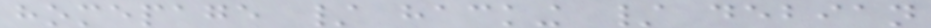homepage / hacking / debian
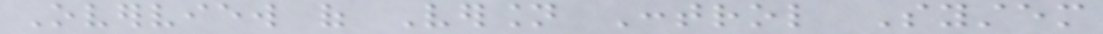Overview of Version Control System
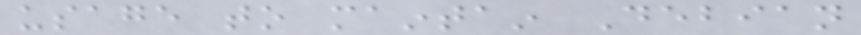usage to maintain Debian
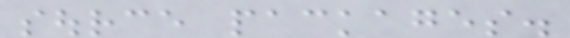source packages.
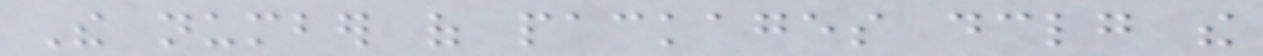The number of packages declaring the
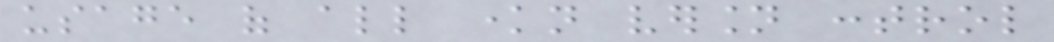usage of all known version control
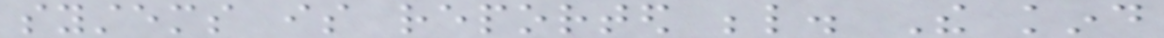systems is reported below. The kind
